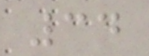34
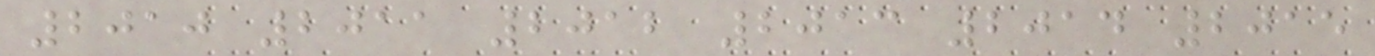2010 2011 2012 2013 2014 2015
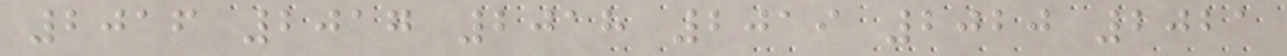2016 2017 2018 2019 2020 2021
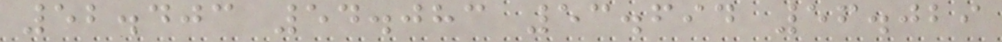52.403 54.083 53.694 56.029
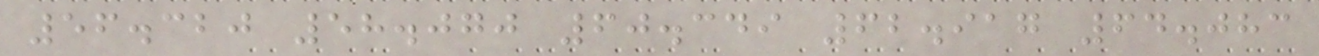56.320 58.070 60.349 62.917 64.083
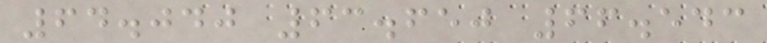64.040 63.650 66.543
